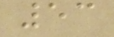53
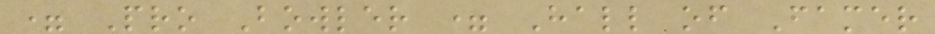= Pro Bowler = Hall of Famer
